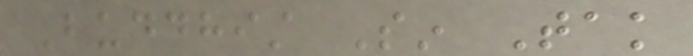Buddhist Sin Tak
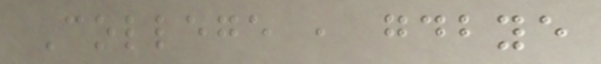College , goodbye
